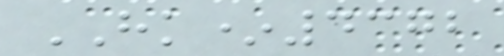HK*4372
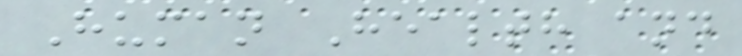Human Health and
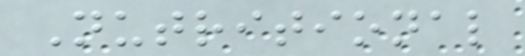Nutritional
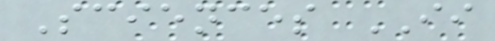Sciences II
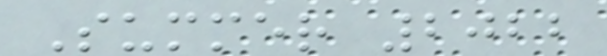Summer 2022
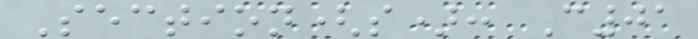Section(s): C01
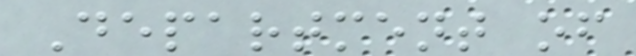Department of
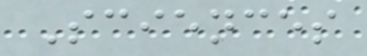Sciences
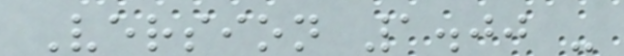Version 1.00 -
